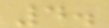4.
